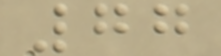77
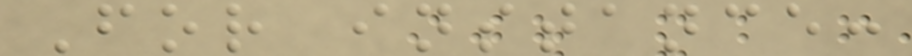For instance:
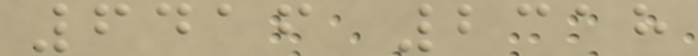6416 2318
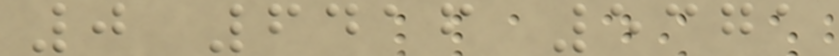0 6416 5371
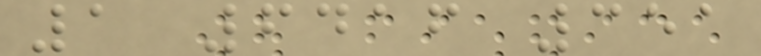1 6416 351
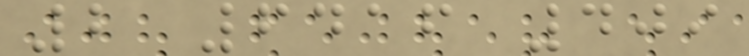2 6416 409
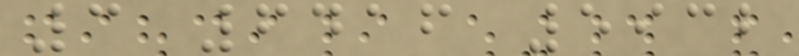3 6416 5932
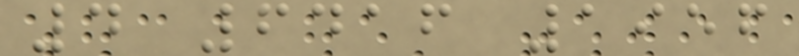4 6416 1956
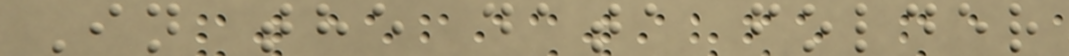In the data folder
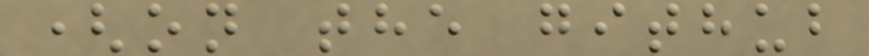(on the github
